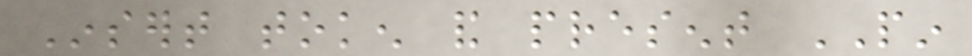Insert token and present PIN
